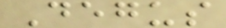Degus
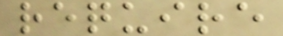require
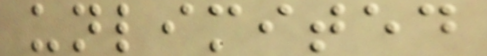unlimited
